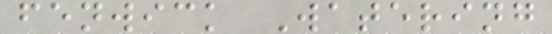fenwick Watering
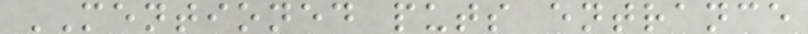MENTIONED puts entrance
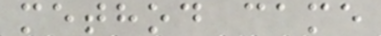method came
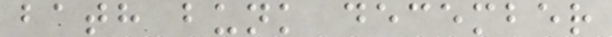bath bunk december
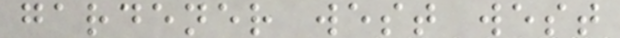gardener west west
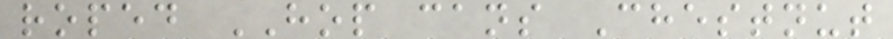roped HOP cans Chestnut
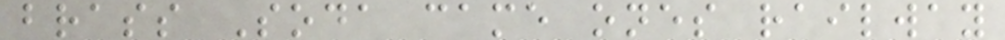brass Soda came ones railway
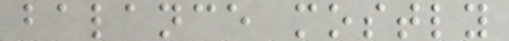balance mostly
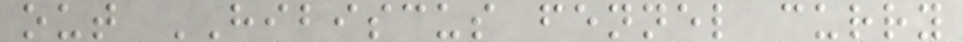out HIBISCUS fennel curry
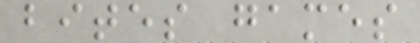bites games
